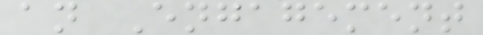an Engagement
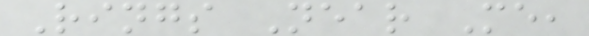Rings Near Me,
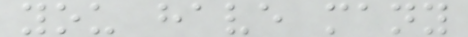you have many
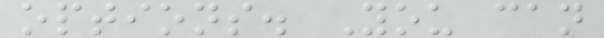options. You can
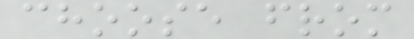choose from
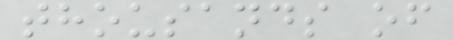thousands of
